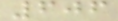606
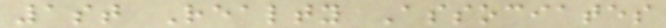1st Realty Associates
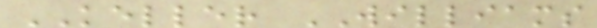KELLER WILLIAMS
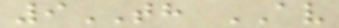9TH AV
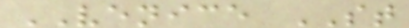VENICE ST
